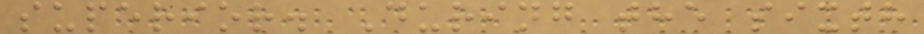superior. During the sixth
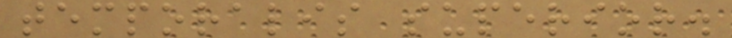temporalis superior.
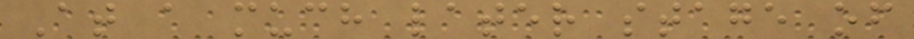At a much later stage of
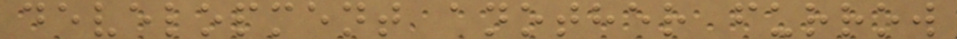development another furrow
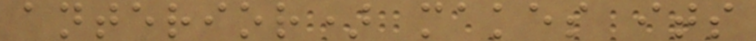anterior) makes its
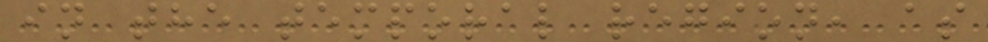in the temporal region, as
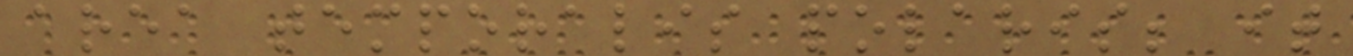area temporalis polaris; it
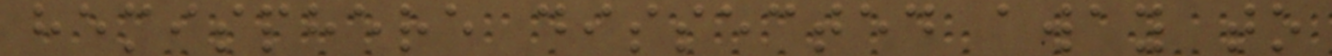hemisphere dissected away to
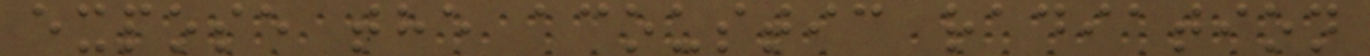expose the acoustic radiation
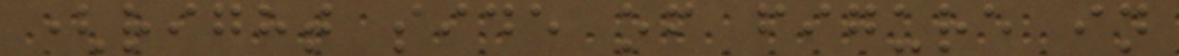(right side of figure in
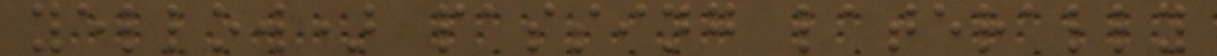yellow) passing laterally
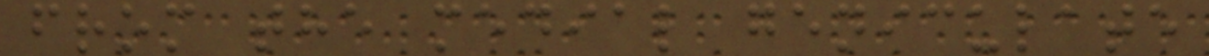from the medial geniculate
